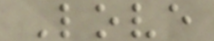Love
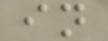in
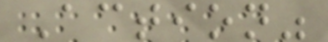Action"
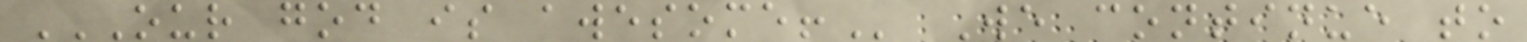OUR GOD IS AWESOME! We continue to
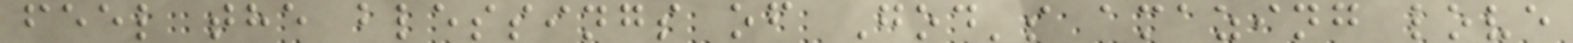feel the blessings of God's amazing love
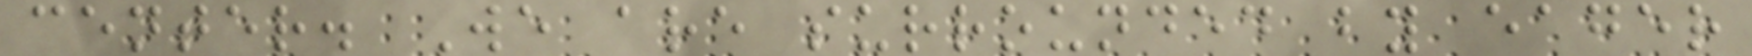center. We are surrounded by eager
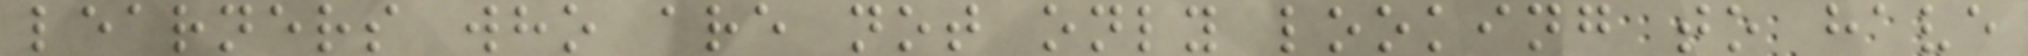learners who are not only looking to have
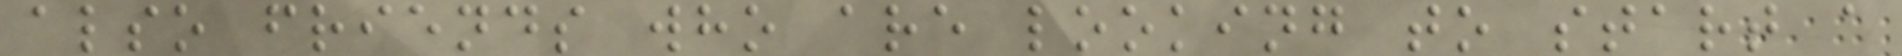also friends who are looking to start a
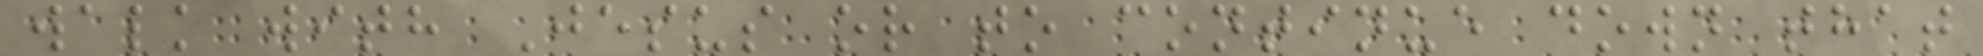walk with Jesus or to continue down that
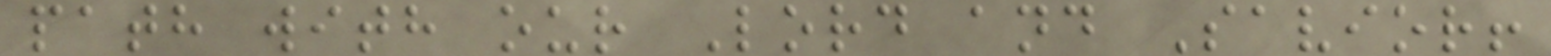path with our Lord and Savior!
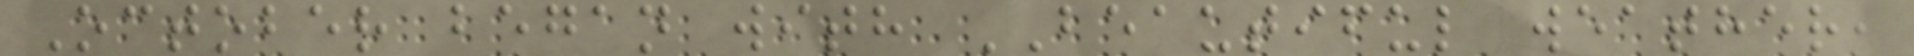October began with BEAUTIFUL weather,
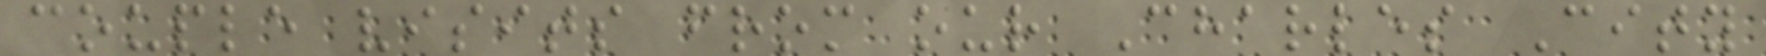couple visits from our Charles City
